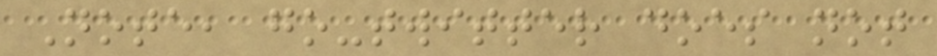Note, go-twitter does not
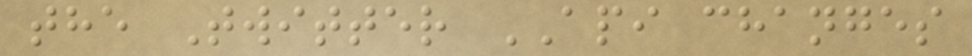the Twitter API changes
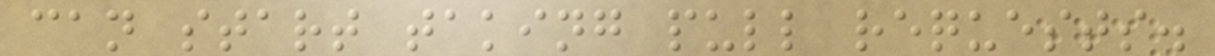can start taking pull requests.
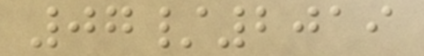07/2019
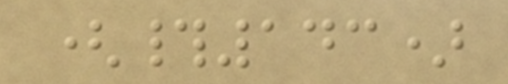(#143)
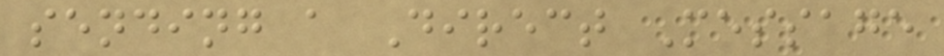sending a Direct Message
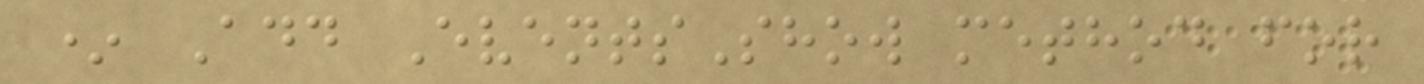* Add EventsShow method for
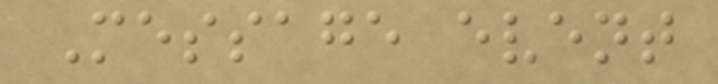Message event
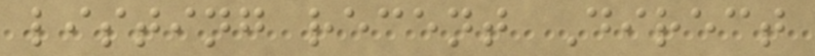listing recent Direct
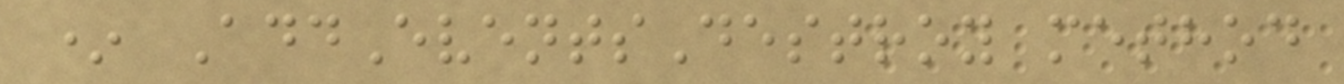* AddEventsDestroy method
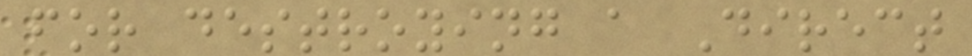for destroying a Direct
